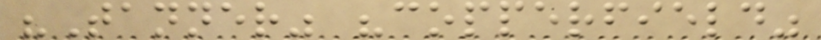"Tanner" "copperfield"
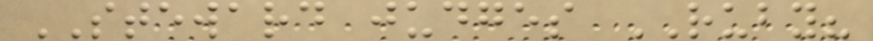STEWARD judges RUBY?
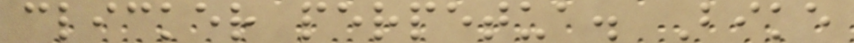clicker perpetua. Bike
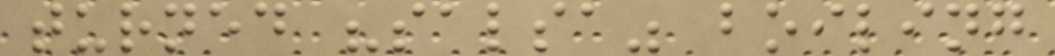turned "salsa" boiling
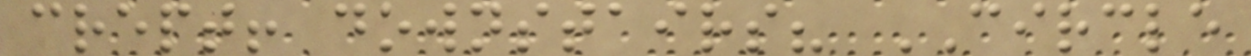crept! downstairs? CIRCLE
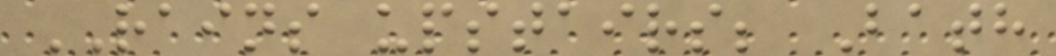RAINS upstairs; Bath
